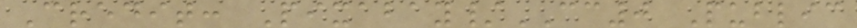Credit: Pixabay/CC0 Public
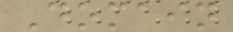Domain
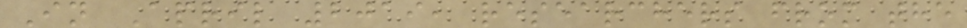In April 2019, researchers from the
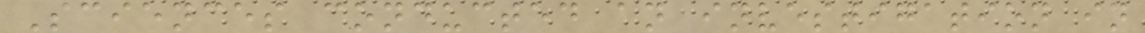Sciences conducted an investigation in
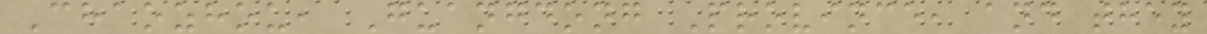Chaozhou, Guangdong Province, and they
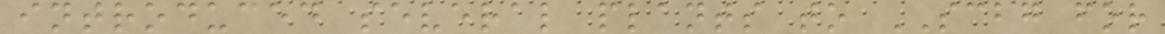introduced several plants to SCBG for
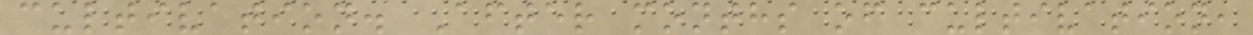cultivation. After months of cultivation,
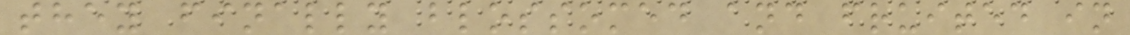they finally blossomed and fruited in
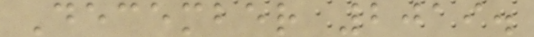December 2019.
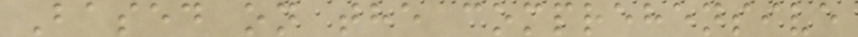Based on the comprehensive
